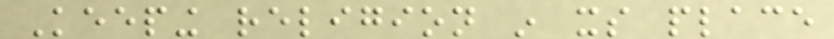Keeping religion in its place
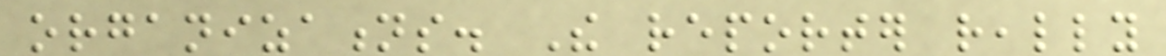organizations. The reporter really
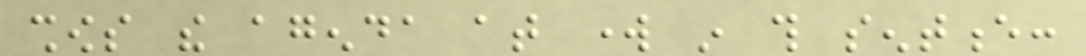shows the agenda at work in this sentence:
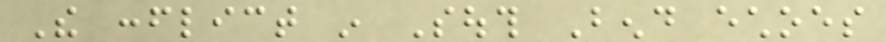The conflict in South Bend echoes
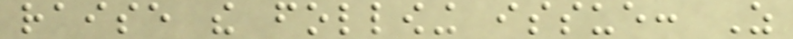raise the following issue: As
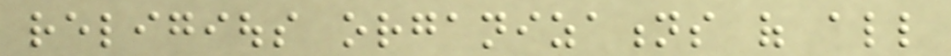religious organizations of all
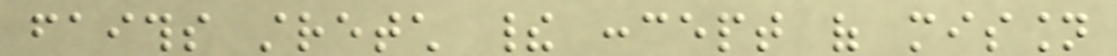faiths stretch their concept of mission
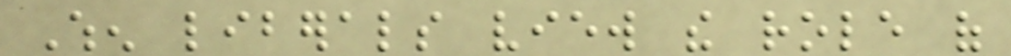When liberals view the role of
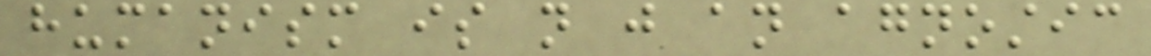humanism is not just an agnostic
